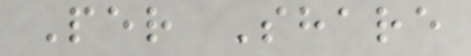Per Share
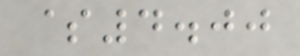$4.00
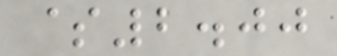$2.00
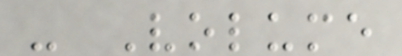- Volume
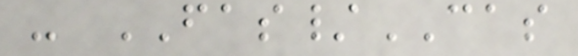- FAS/CAS
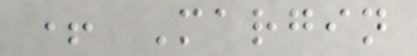+ Margin
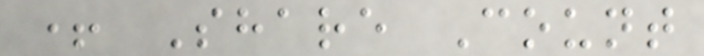+ Share Count
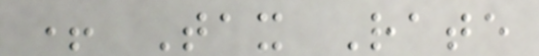+ Tax Rate
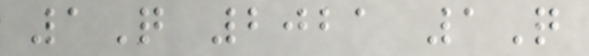1Q 2021 1Q
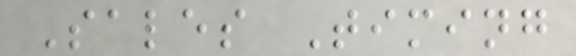Sales Timing
